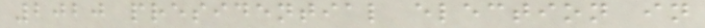2020 presidential election in
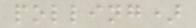polling)
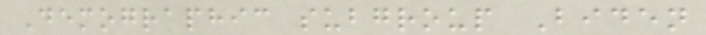Demographic subgroup Biden
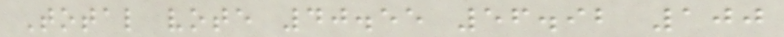Total vote 40.55 56.92 100
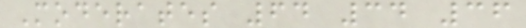Moderates 64 34 36
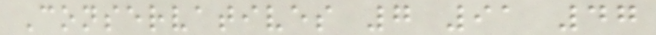Conservatives 7 91 47
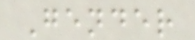Gender
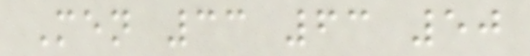Men 33 63 50
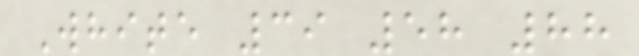White 39 58 88
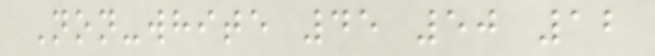Non-white 45 50 12
